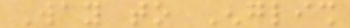Way to English
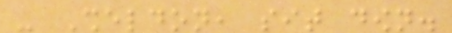- Sheldon, sit down.
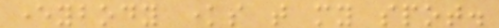everybody knows that my spot.
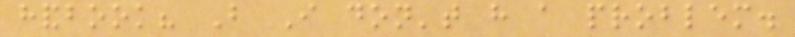handbook? But I don't have a problem.
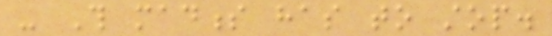- This madness has to stop.
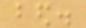bed.
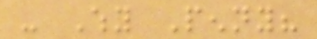- Why Penny?
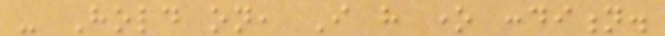- Hold on, I have one condition.
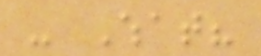- What?
